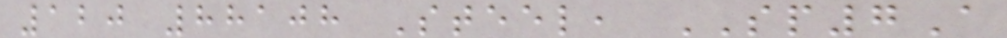120 88108 Steel, SP7A
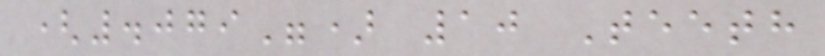(.079") 10 Teeth
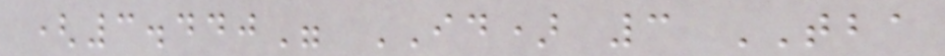(3.440" ID) 3 TBA
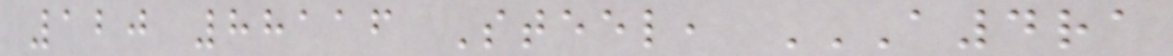120 88116 Steel, A4RA
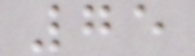75
